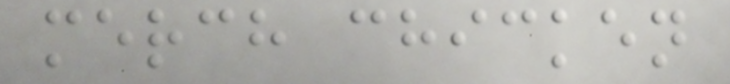merch chicken
